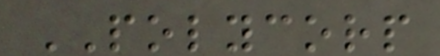POLYCORP
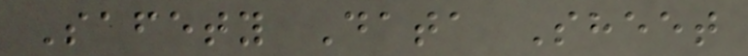Safety Data Sheet
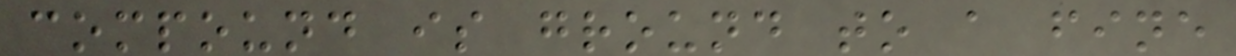compound is ground to a fine
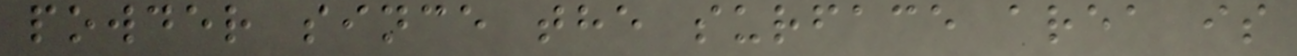powder since the surface area is
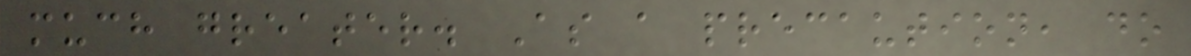much greater. As a precaution, do
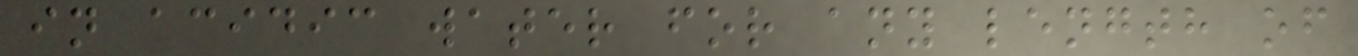in acidic water for any length of
